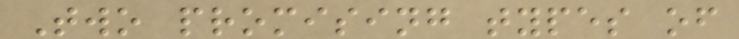Two promising types of
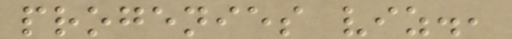progenies viz.,
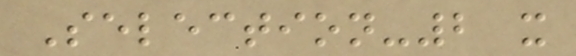Selection-2 x
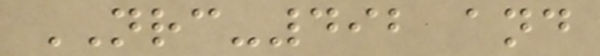NRC-492 and
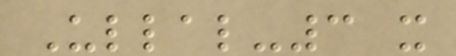Ullal-3 x
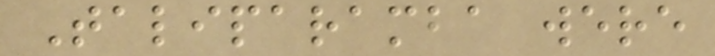Taliparamba were
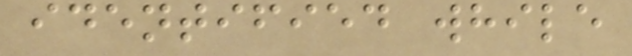identified while
